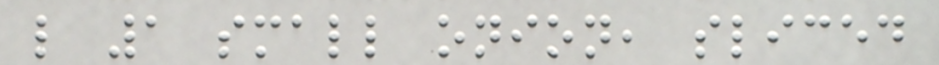l 1 small onion, sliced
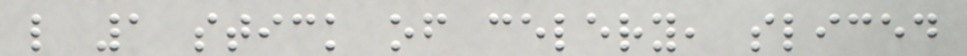l 1 stick of celery, sliced
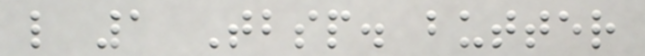l 1 Tbsp. butter
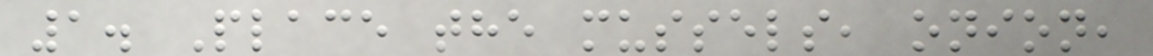1. Place the mussels, onion,
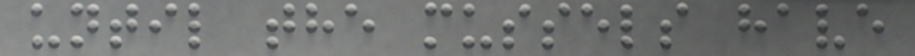until the mussels have
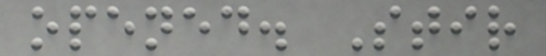opened. Stir
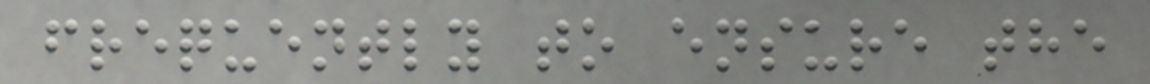frequently to ensure the
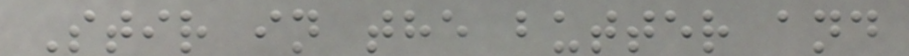Stir in the butter and
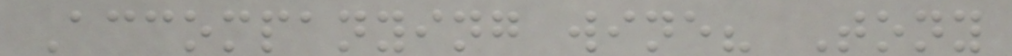Accompanying wine? Tony
